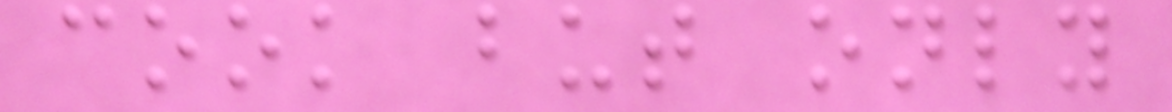cook but only
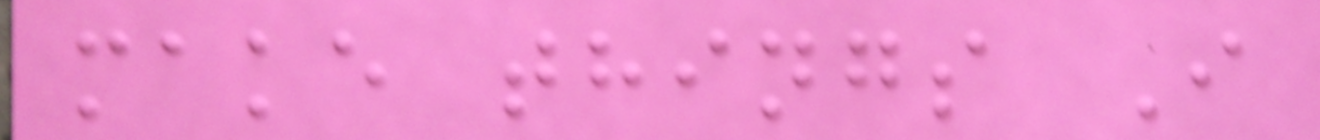make things I
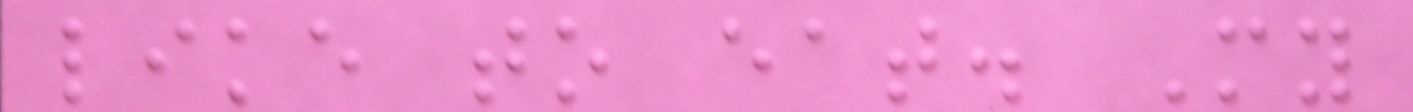like to eat. My
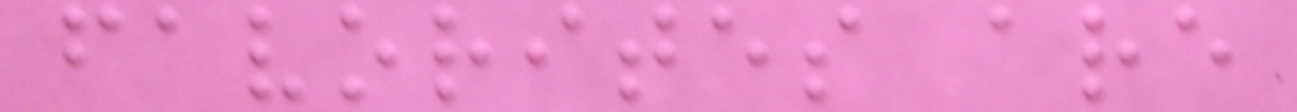favorites are
